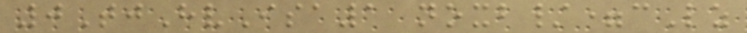0TjHvIsa1 noxb/=cLz
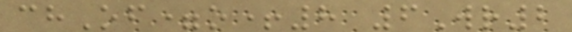chOf=o+8 6Wr2
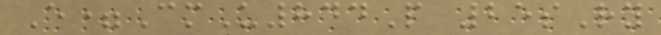E=CmU844P 25sRy
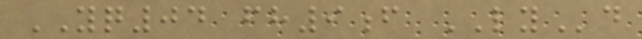YQ04 fh9f LYd
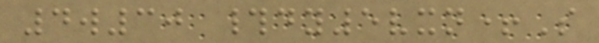4w30 #dy5vxn+S
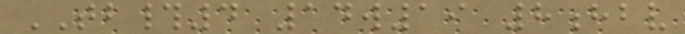TB#4 14w19 8hbv
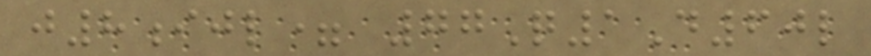j8ijl= 77Q1D60l
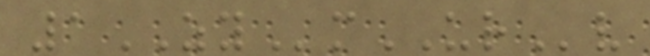1ZYmURv
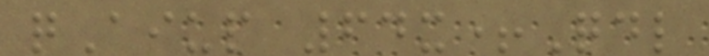qAiup 64x+Qdl
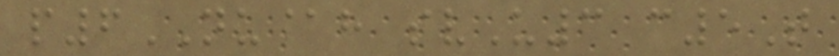p6NU@h svU3 c5T
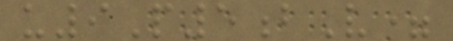u9P5bV=
